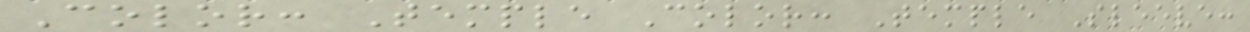Color: Temple Color: Temple Sleeve:
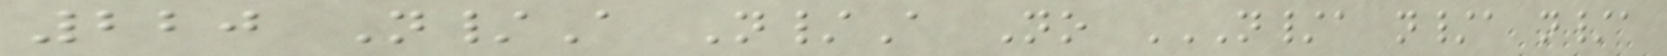220 N/A N/A No N/A N/A N/A
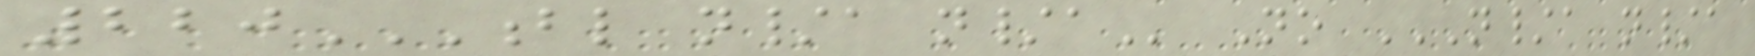220BL N/A N/A No N/A N/A
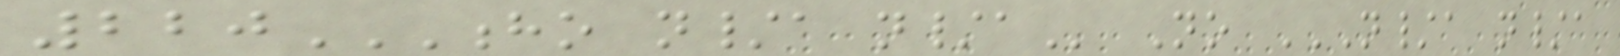220HO N/A N/A No N/A N/A
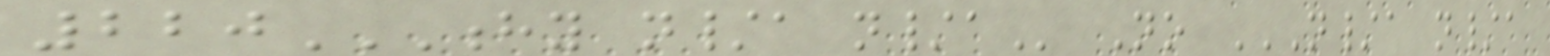220HY N/A N/A No N/A N/A
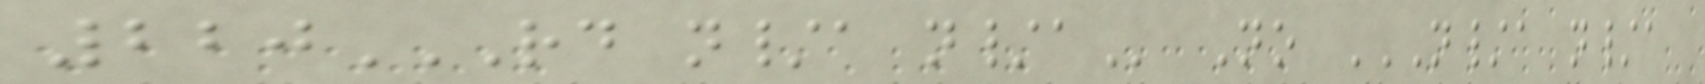220RD N/A N/A No N/A N/A
